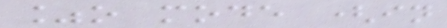%o mode (in
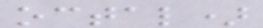octal)
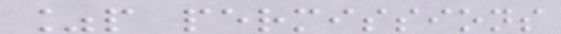%p permissions
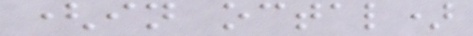(in octal)
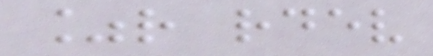%r rdev
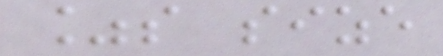%s size
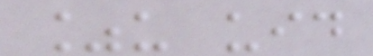%u uid
